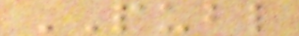PUBL
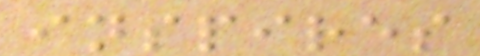inspires
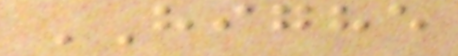HIGHE
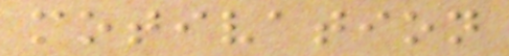motivation
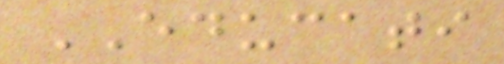EDUCATI
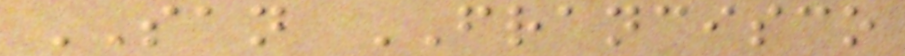SAN FRANCISCO
